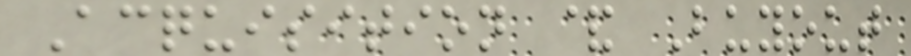Acquisition & Buyout
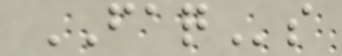FAQs
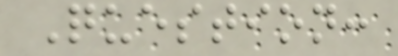Question:
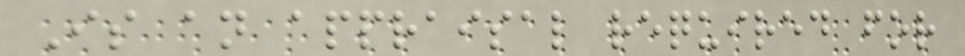Is an appraisal required for
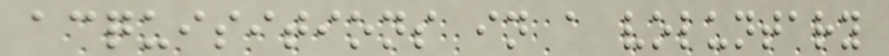acquisitions in a voluntary
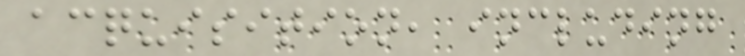acquisition, including
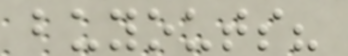buyouts?
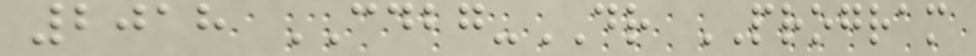2018 CDBG-DR PROGRAM
